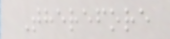Therefore
